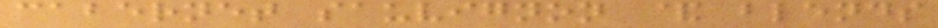cabernet sauvignon & blends
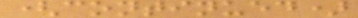(continued)
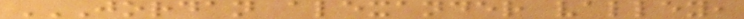JORDAN ALEXANDER VALLEY,
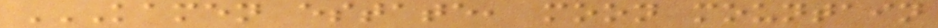KAMEN ESTATE, MOON MOUNTAIN
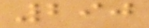290
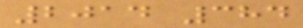2014 384
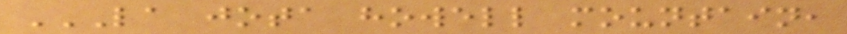LA JOTA HOWELL MOUNTAIN,
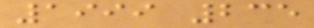1999 235
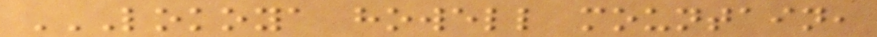LOKOYA HOWELL MOUNTAIN,
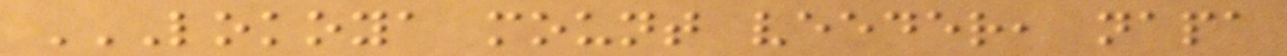LOKOYA MOUNT VEEDER, NAPA
